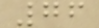76
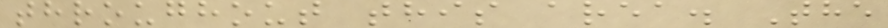throughout this area. The
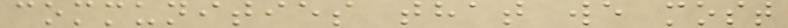communities that we most
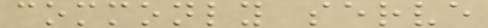commonly serve
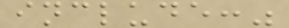include:"
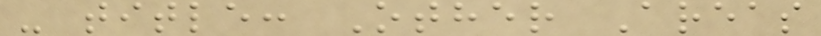- title: Other Areas
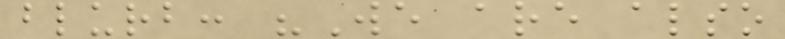blurb: "We are also
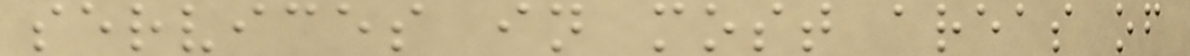services in most areas of
